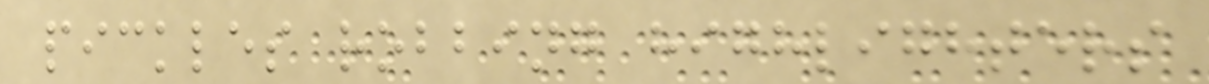pickles robbing highlighters
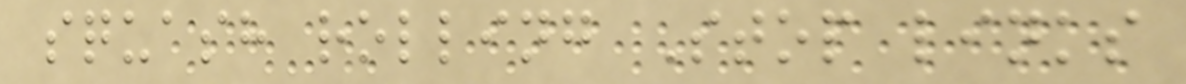squash rolling Stop links
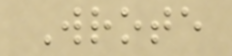Wrote
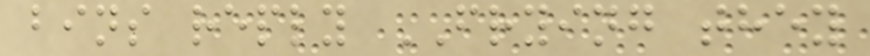bins reply FRYING they
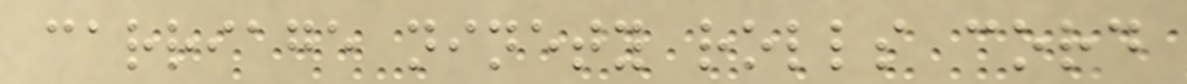carriage ninety rolls cord
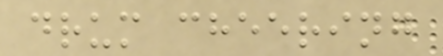drum cheering
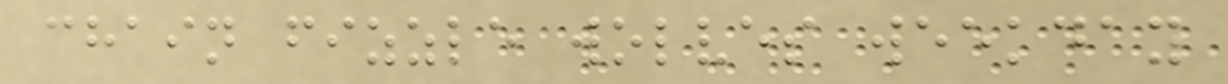chain fizzle wolves weekday
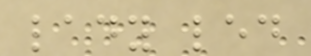lady led
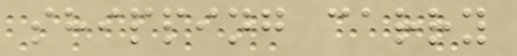shipping carry
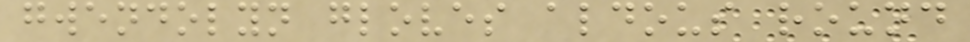gwendolyn gloves aldous round
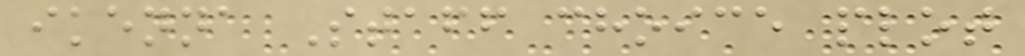ikenna Staff choice plot
